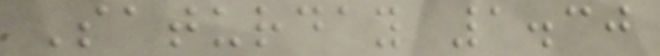Saturday 1.30
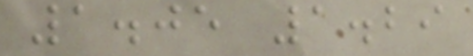1.05 1.29
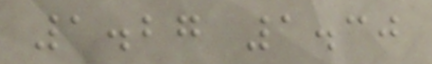1.27 1.30
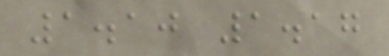1.10 1.17
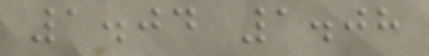1.04 1.08
